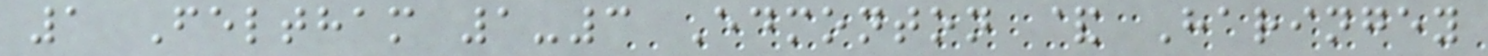1 Feltham 1-3 Edmonton & Haringey
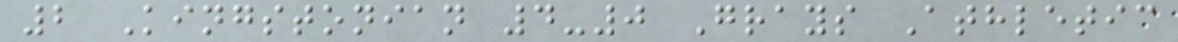2 Kingstonian 4-0 Grays Athletic
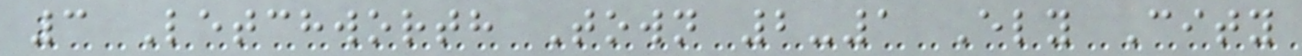3 Letchworth Town 2-1 Ely City
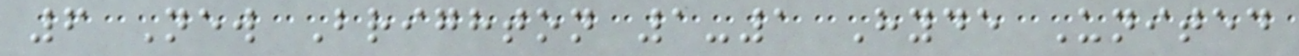6 New Brighton 1-1 Hyde United
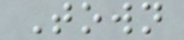Town
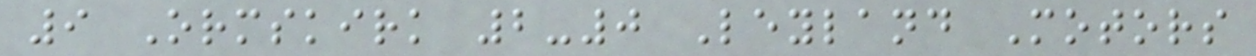9 Ormskirk 2-0 Leyland Motors
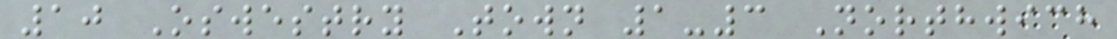10 Oswestry Town 1-3 Northwich
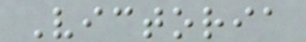Victoria
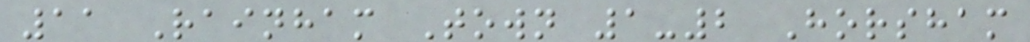11 Rainham Town 1-2 Horsham
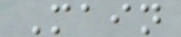Main
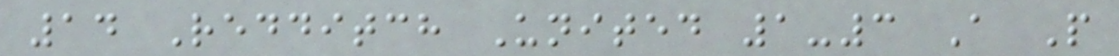14 Redditch United 1-3 A P
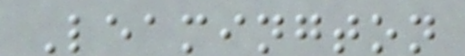Leamington
